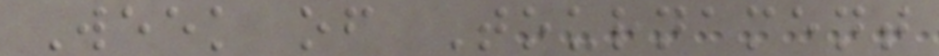Week of Tournament
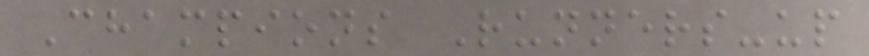Champions Runners-up
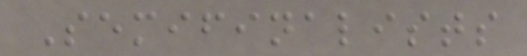Semifinalists
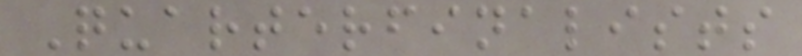Quarterfinalists
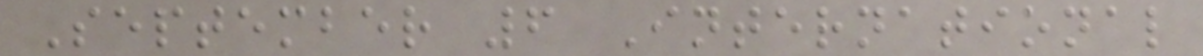September 6 International
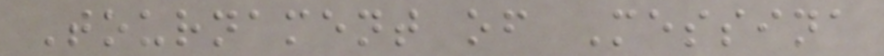Tournament of Messina
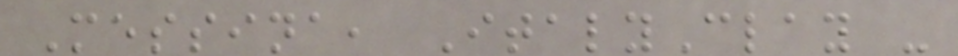Messina, ItalyClay -
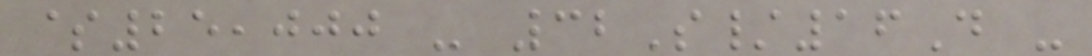$25,000 - 32S/16D -
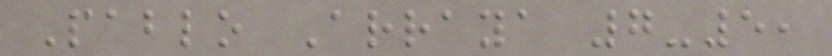Pablo Arraya 7-5,
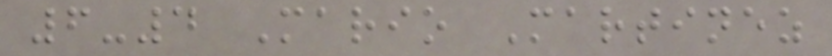6-4 Mario Martinez
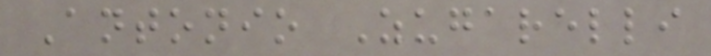Antonio Zugarelli
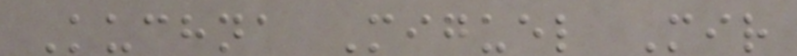Kuchna Miguel Mir
